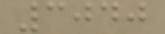3040
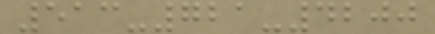513-721-4200
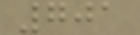701
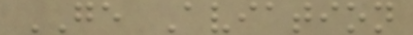GE Aviation
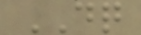DQ
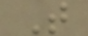T
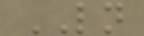LN
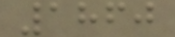1860
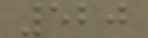520
